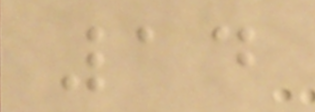14
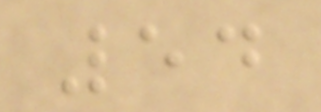54
